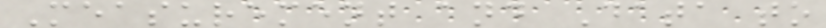Measurement and Data to
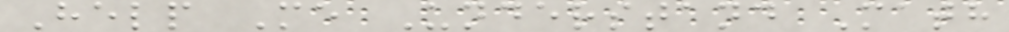Help Me Understand Math
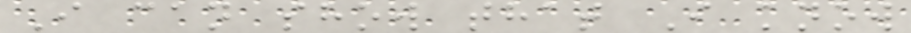I can show that I know
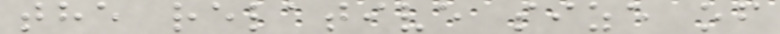the relative size of
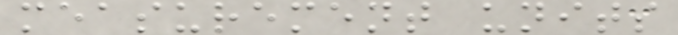measurement units
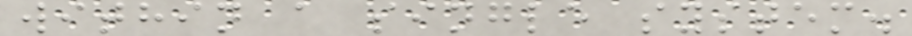within a single system.
